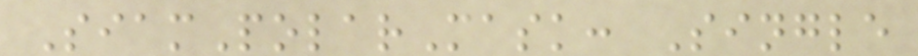SiamPolarMask: Single
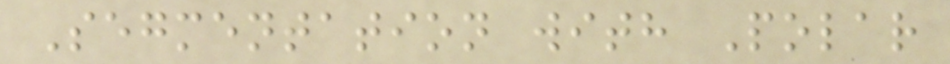Segmentation with Polar
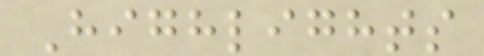Highlights
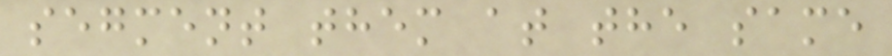segment them at the same
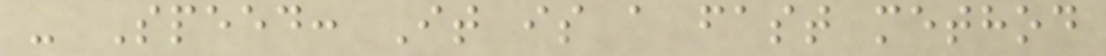- Speed: It is a fast method
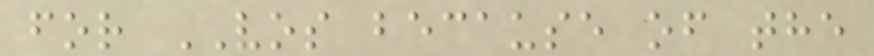for VOS because of the
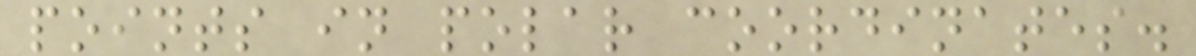points in polar coordinates.
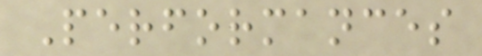Performances
